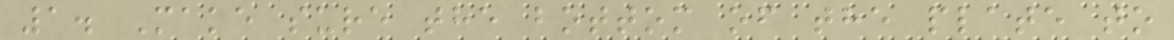1. Make sure the bottom of the plate to
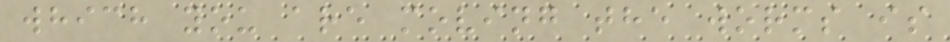which you are moving the worms is
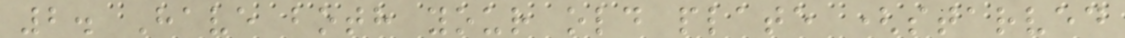2. Have both your old plate (starved
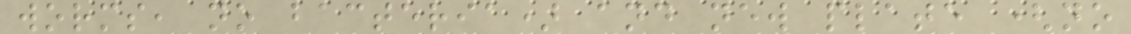worms, no bacteria) and new plate (no
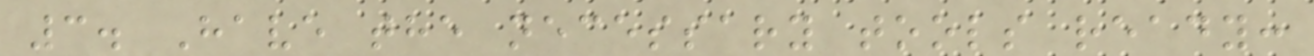3. Have the necessary tools ready:
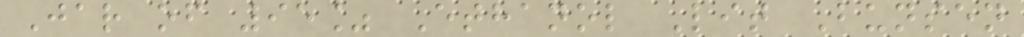Jar of 95% Ethanol Lit Bunsen
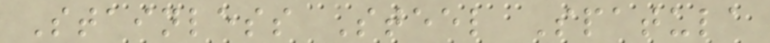Stainless Steel Spatula
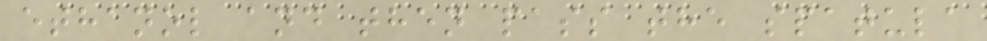ethanol and then pass the spatula
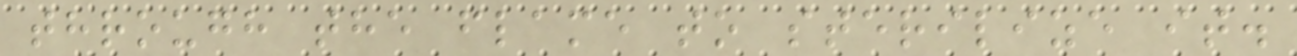through the flame to sterilize it.
